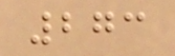273
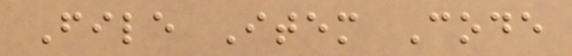File Item Code
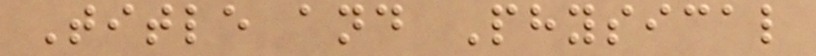Title and Physical
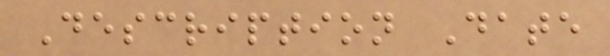Description Date
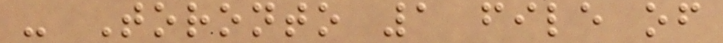- Toronto 1 file of
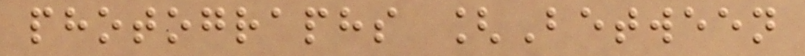photographs [Between
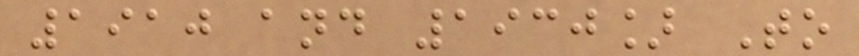1910 and 1930] To
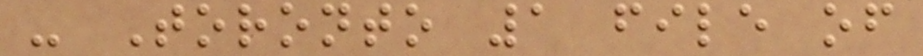- Toronto 1 file of
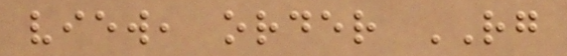view, order RG
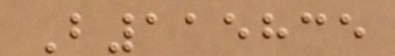B115835
